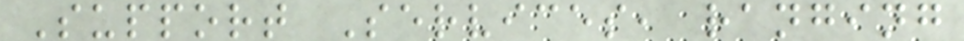Support Services, ranging
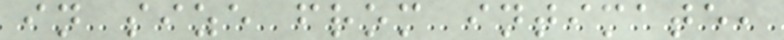in size from intimate,
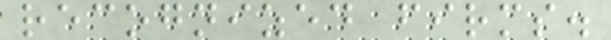recognized firms.
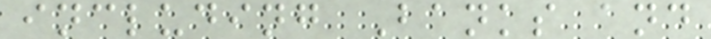including Banks and
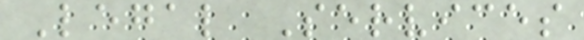Legal Services
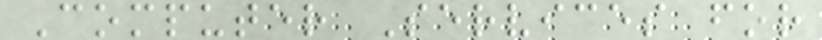Computer Services for
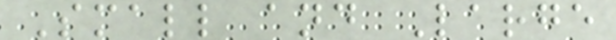Small and Large
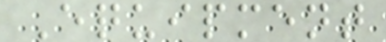Equipment
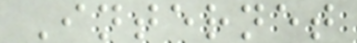Internet
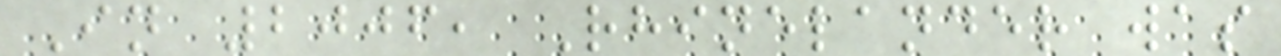In 2006, Rhinelander was
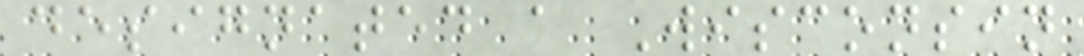designated a Wisconsin
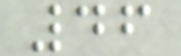46
